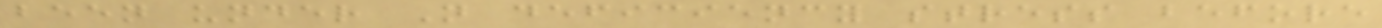been under N deficiency stress before
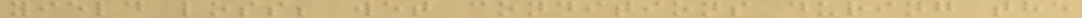yield loss; wet conditions during the
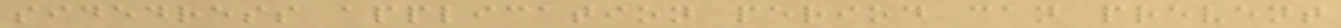sidedress application period can prevent
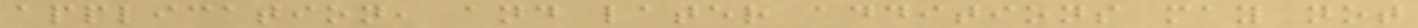application, and later additions may not
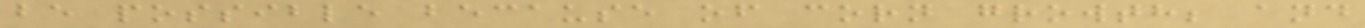be possible because of corn growth; and
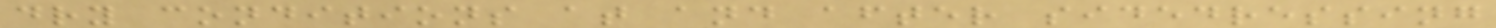dry conditions at and after sidedressing
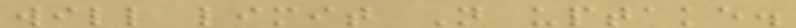will limit N uptake.
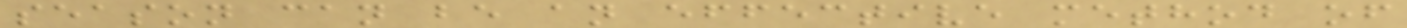season can be an effective method of
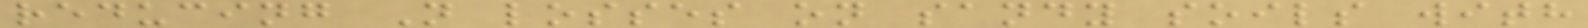reducing N losses on sandy soils with
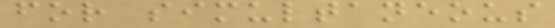for simultaneous
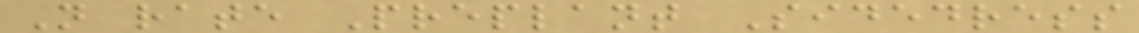N rate Preplant Sidedress
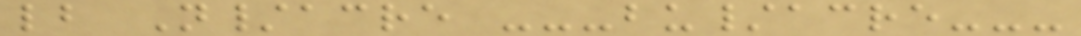lb N/acre ---bu/acre---
